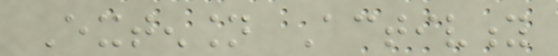Extension Activity
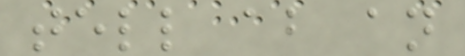tell about an
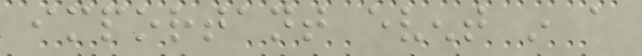important event in a
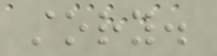story.
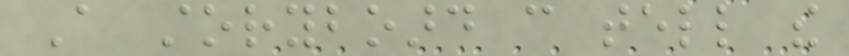A storyboard can tell the
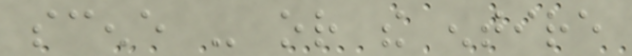scene - or the entire
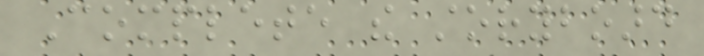Complete the storyboard
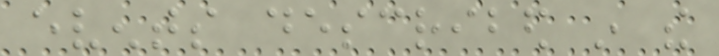events described in the
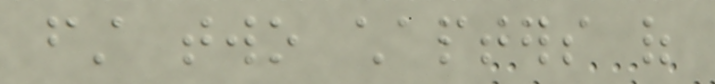first two chapters of
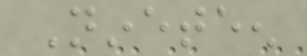Nineteen
